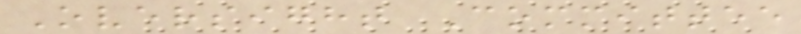Oversight Committee
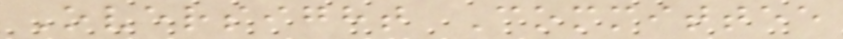Oversight Committee
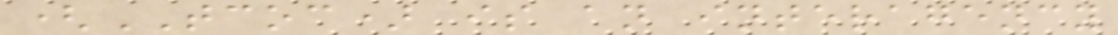(TCOC) is an interagency
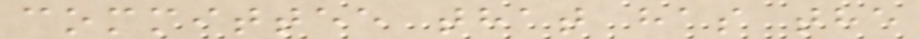committee that has the
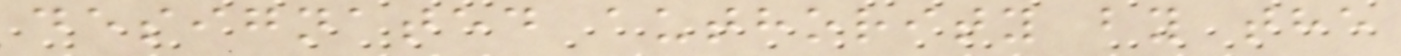designated authority by the
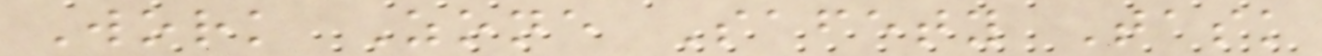Work Zone Safety Task
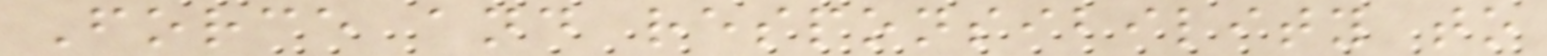Force and responsibility to
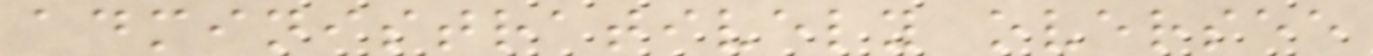administratively oversee
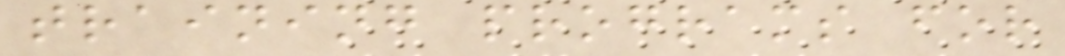training programs for
